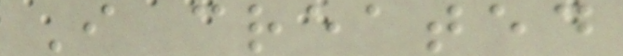I created
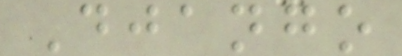Django
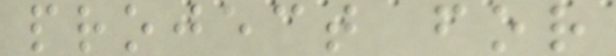project for
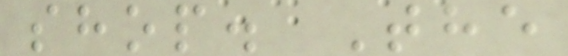shop. The
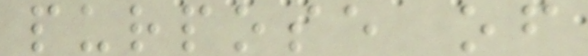purpose of
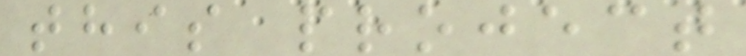this project
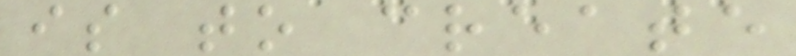is to create
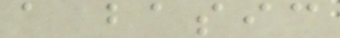a basic
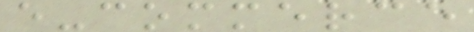e-commerce
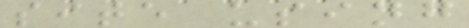site using
